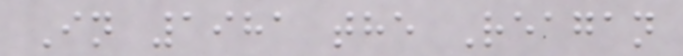In 1981 the Reagan
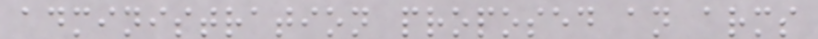administration proposed an arms
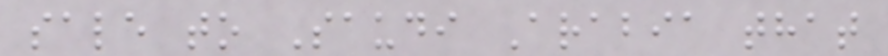sale to Saudi Arabia that
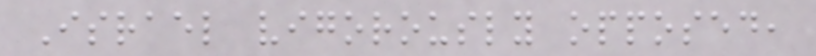Israel vigorously opposed,
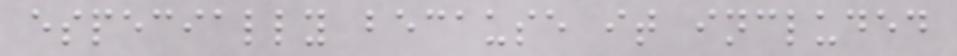especially because it included
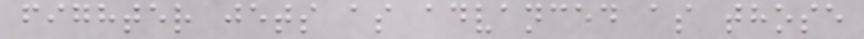fighter jets as advanced as those
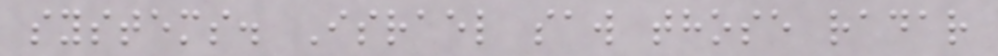systems. Israel saw those radar
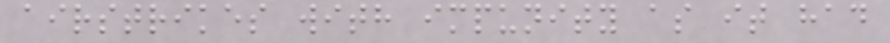airstrikes with impunity as it had
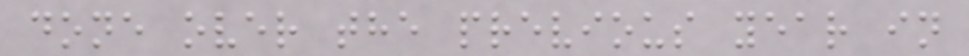done over the previous year in
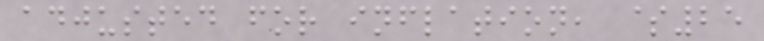adjusted for inflation, $25
